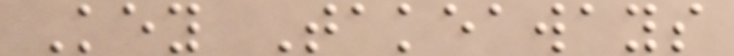Key Takeaways
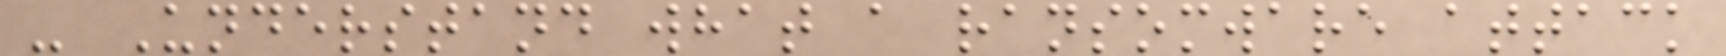- Understand what a ransomware attack
